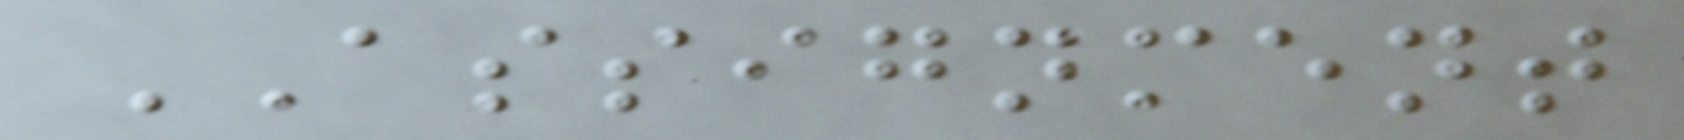ASSIGNMENT
